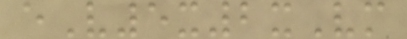eV5x2xVm
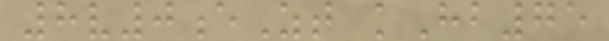8v0eZt kHb75
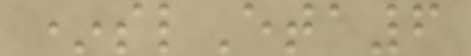*slEta6
